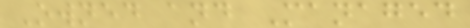Owned and Managed
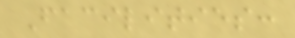Facilities:
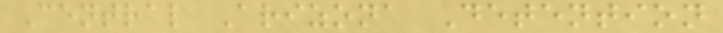Central Arizona Detention
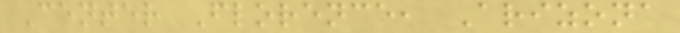Center Florence, Arizona
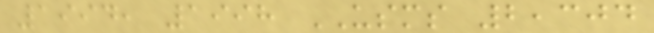1994, 1998 USMS 2,304
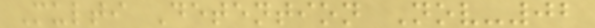Multi Detention Nov-02
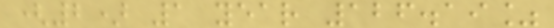(2) 1 year 126.19%
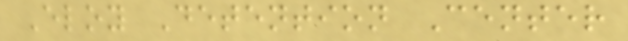Eloy Detention Center
